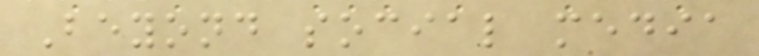Beyond social media
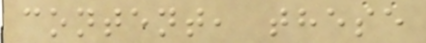content, these
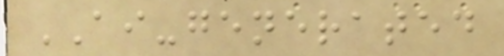AI-generated
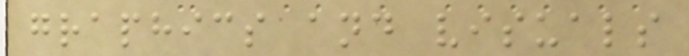graphics and visuals
